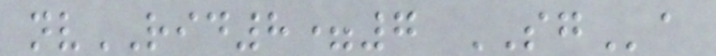nvRID8=7 SGa
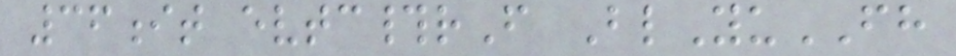36it evtc#rF BlYuFH
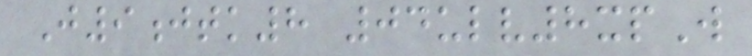J9jtk8 04ulv8xpW
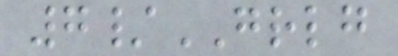7/GRLG
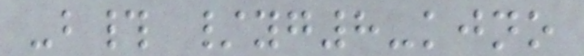-b# /yg8-kjno
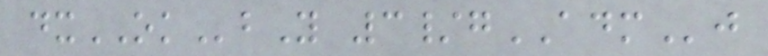dxOKbY 3/gADMj
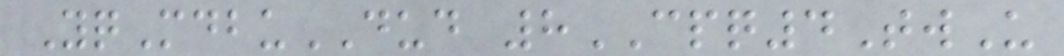YqMdbuDUD 8CPQ4TwU
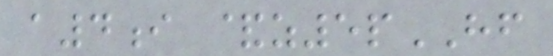a4i &z5pHF
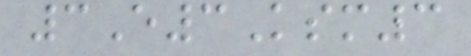3E3Ksm3
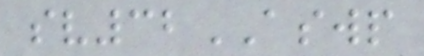sv32ASWP
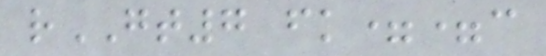rGT7 fk==c
